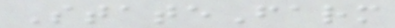StateFarm
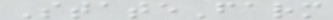StateFarm
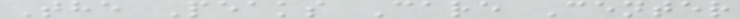The Peaks Care Center
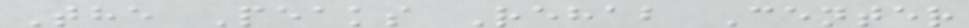The Peaks Rehab Center
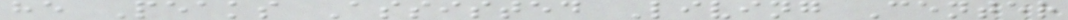he Peaks Assisted Living Center
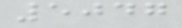5047
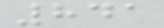841
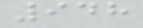948
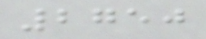2750
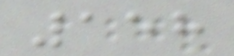158
